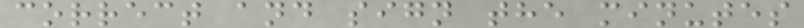correct and sign the minutes
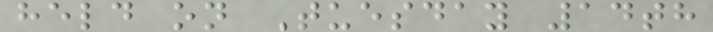held on Tuesday 14th
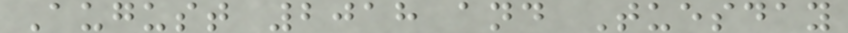August 2018 and Tuesday
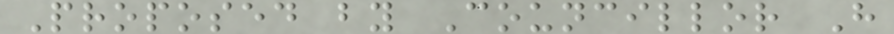Proposed by Councillor H
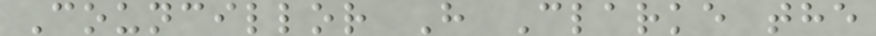Councillor H Clarke the
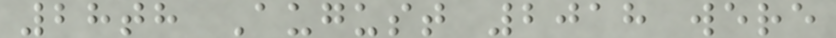28th August 2018 were
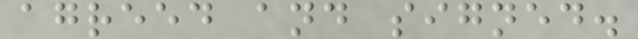agreed and signed.
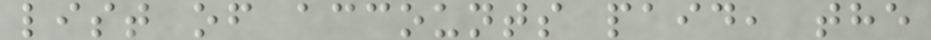list of accounts paid, the
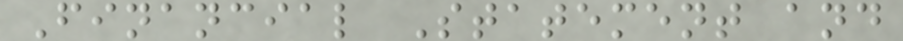Financial Statement and
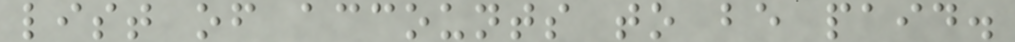list of accounts to be paid.
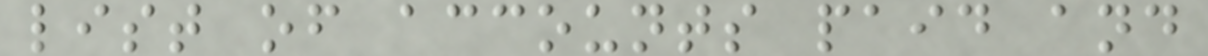list of accounts paid and
